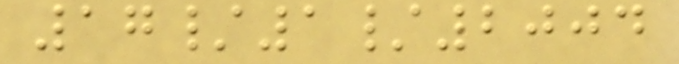17/1/2004
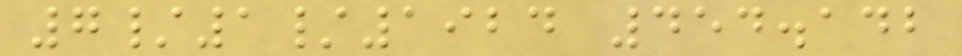7/1/1924 454.142
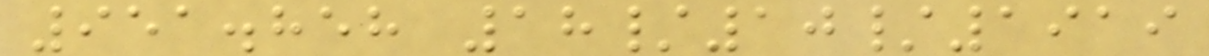951.858 18/10/1919
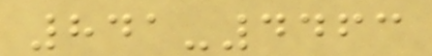841-4463
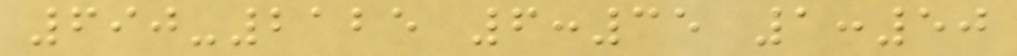690-2125 6:35 1:50
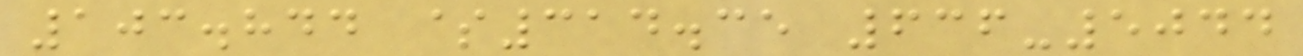103.844 $314.35 636-5044
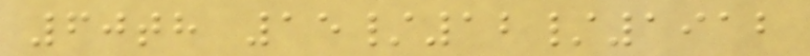60th 15/12/1912
